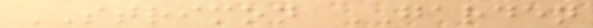STRIMON GARDEN
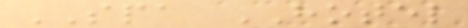SPA HOTEL
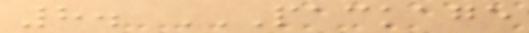8. PACKAGE
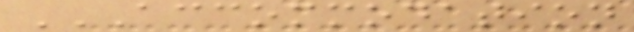ACCOMMODATION
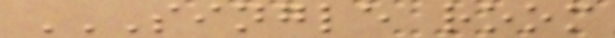SINGLE ROOM
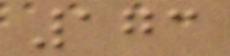173
